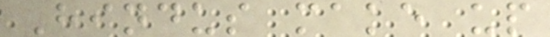Hindus make up
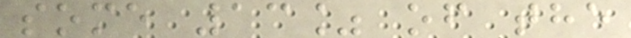some 13% of the
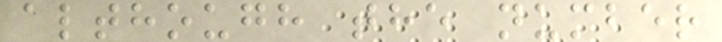although the number
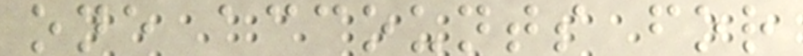one accounts for
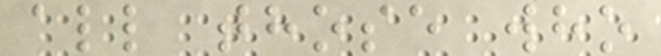all those who
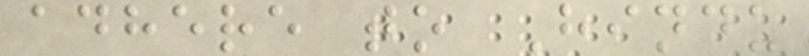adhere to Hindu
